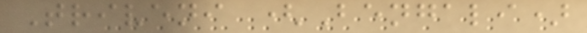Triveni (Bengali)
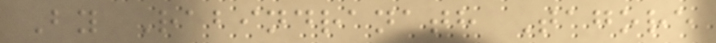By Rabindranath Tagore
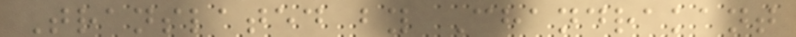Translated by Chandrakant
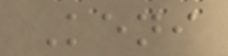Keni
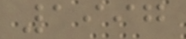1997
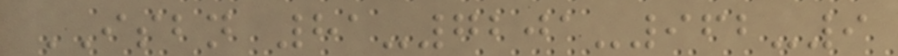ISBN 81-7201-962-9
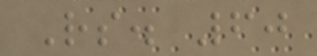Rs. 60
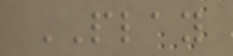PLAY
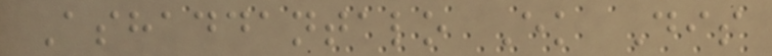Ashaddantalo Ek Dis
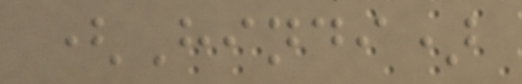(Hindi)
